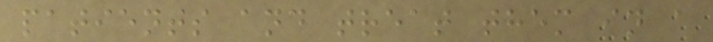patients and treat them in a
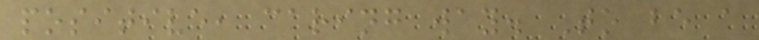positive, caring way. To be a
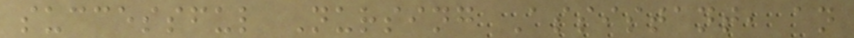successful Nursing Assistant, an
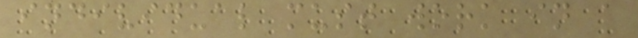individual must work in a
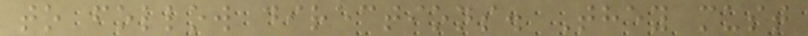to follow directions. They must
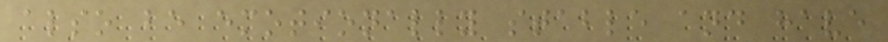also be emotionally stable and have
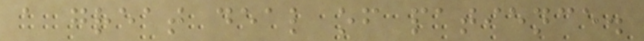a great deal of patience.
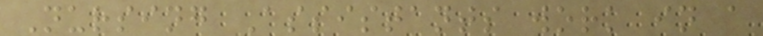Nursing Assistants work in a
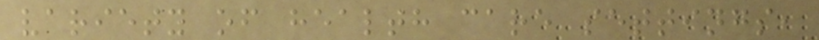variety of health care settings,
